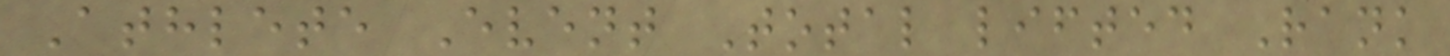Athlete Event Total lifted Rank
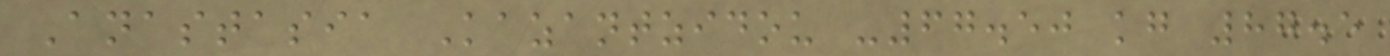Anastasia Kazantzidou -67.50 kg 87.5
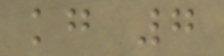kg 7
